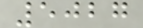5027
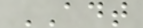ADT
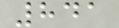841
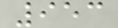953
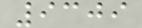9309
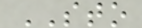STO
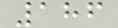186
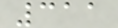311
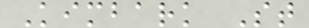Kimbark St
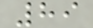89
